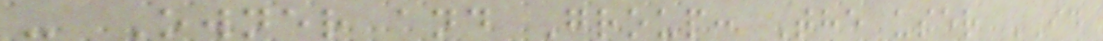- Owner and Group: The user ID
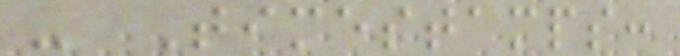- Timestamps:
